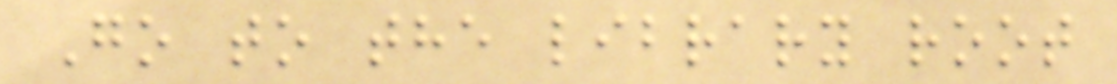Go to the library root
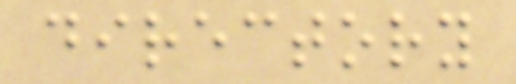directory
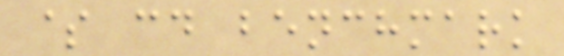$ cd benchmark
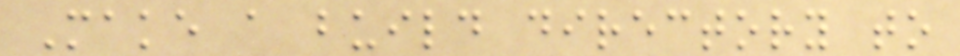Make a build directory to
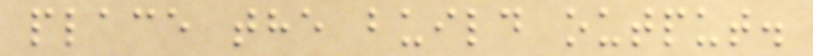place the build output.
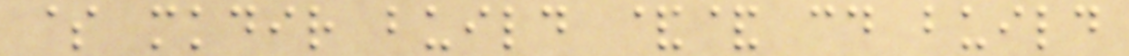$ mkdir build && cd build
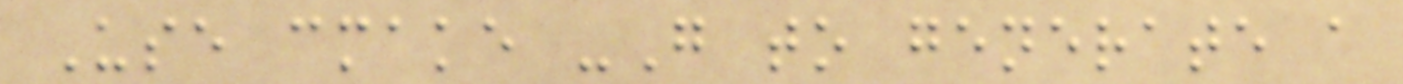Use cmake -G to generate a
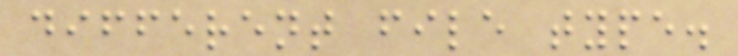different file type.
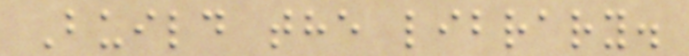Build the library.
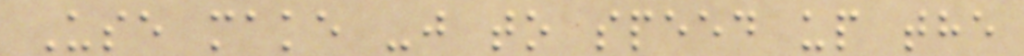Use make -j to speed up the
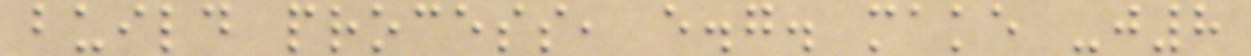build process, e.g. make -j8
